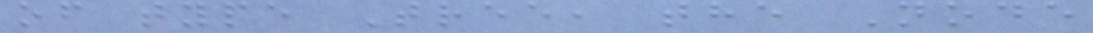of type Tree, the Node
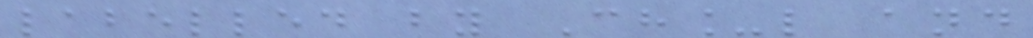labelled by Ch_l and
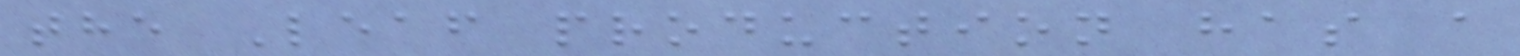the Leaf production has a
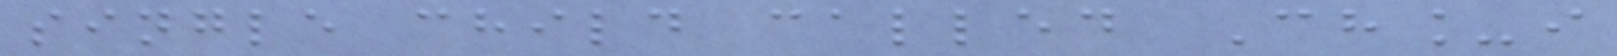single child called Ch_i
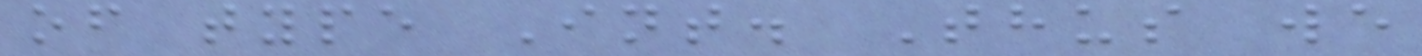of type Int. Thus we
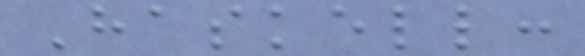Haskell:
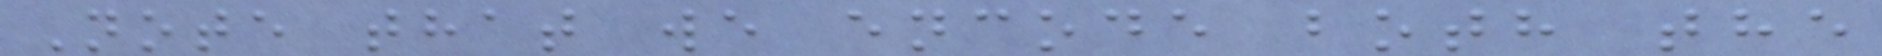Note that we encode both the
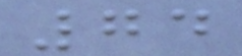74
